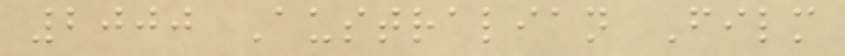2000 Australian Film
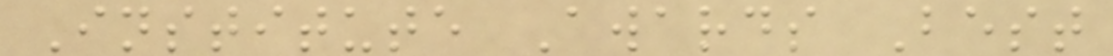Institute Awards Best
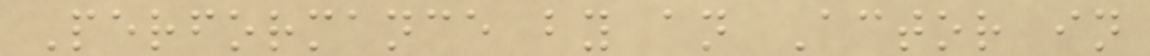Performance by an Actor in
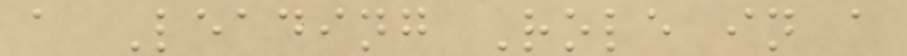a Leading Role in a
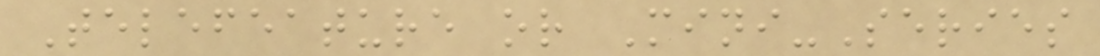Telefeature or Mini-Series
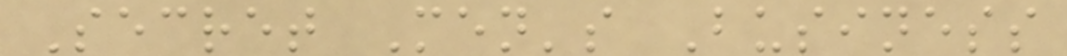Secret Men's Business
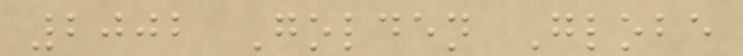2002 Golden Globe
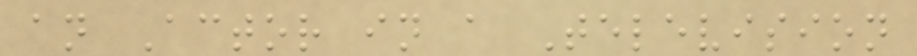an Actor in a Television
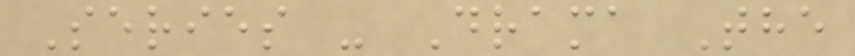Series - Drama The
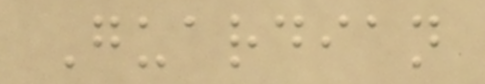Guardian
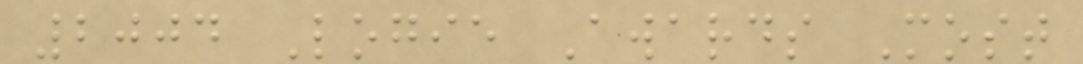2004 Logie Awards Most
